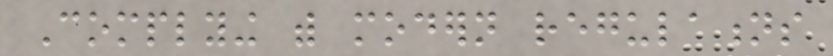Complying with modern regulations
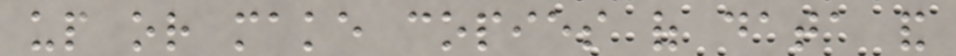up or make copies of data and
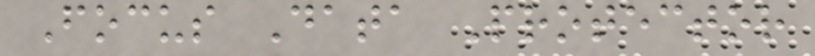Focus Data Protector
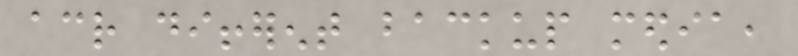across different backup media,
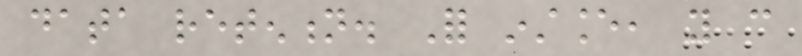data retention. For instance, you can
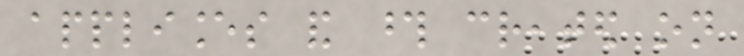appliances and those created on
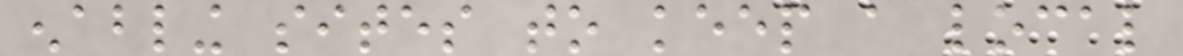enabling sites to keep a local
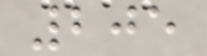205
